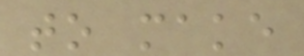to make
